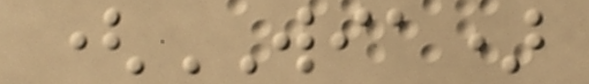(WIA)
